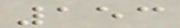153
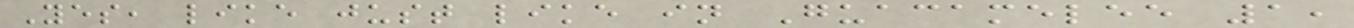Yes, like just like in Guacamelee 1,
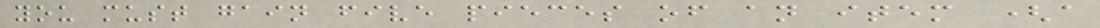you must gain five pieces of an item (a
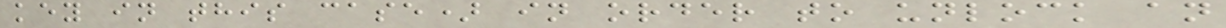key in this case) in order to unlock an
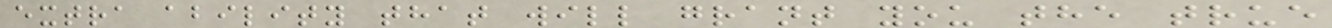extra ability that will grant you the true
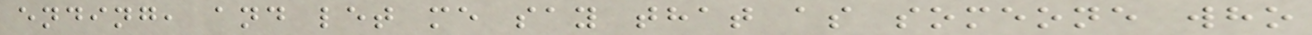ending, and let me say that as someone who
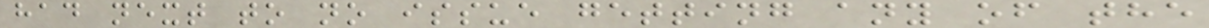had next to no issue getting any of the
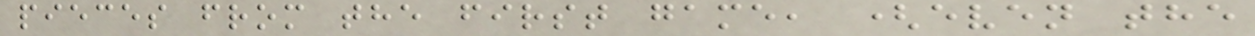pieces from the first game, (even the
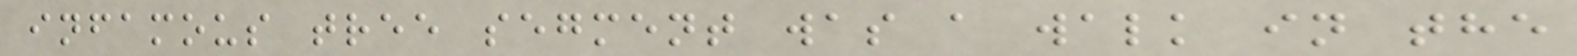infamous tree segment was a walk in the
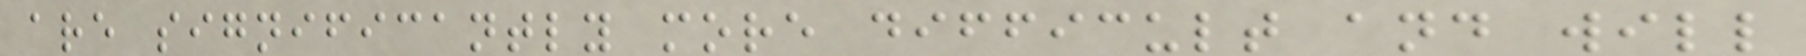are significantly more difficult and will
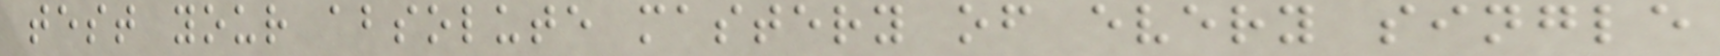test your absolute mastery of every single
